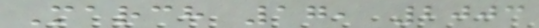March 17, 2003
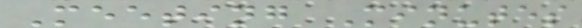Meeting Minutes
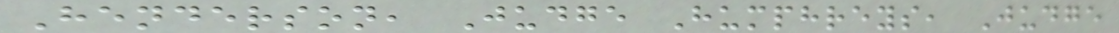Henderson, Judge Humphreys, Judge
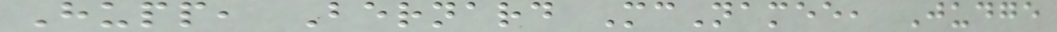Hupp, Bernard McNamee, Judge
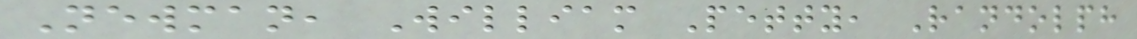Newman, William Petty, Randolph
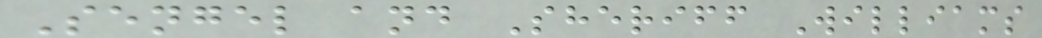Sengel and Sheriff Williams
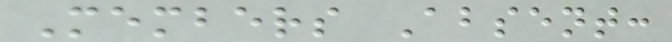Members Absent:
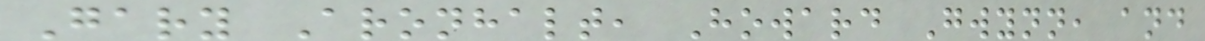Gary Aronhalt, Howard Gwynn, and
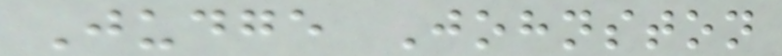Judge Johnston
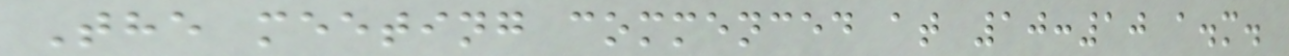The meeting commenced at 10:10 a.m.
